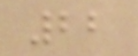22
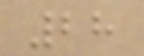28
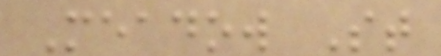Meadow St
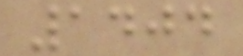1404
